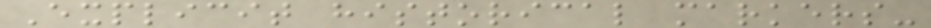Explicit historical markers-
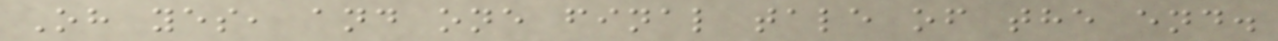Oh yes, and one final tale of the end.
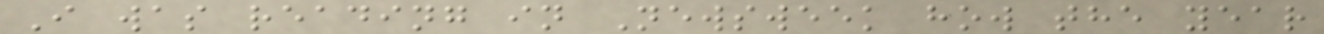I was reading in Newsweek how the year
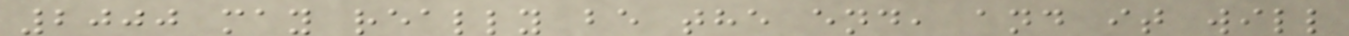2000 may really be the end, and it will
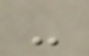-
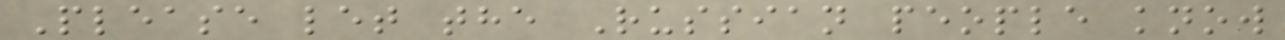Please let the Russian people know
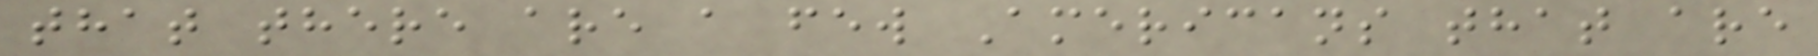that there are a few Americans that are
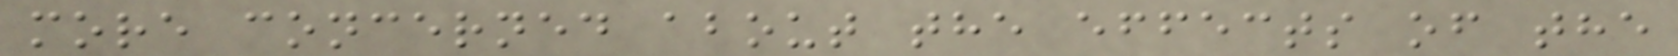more concerned about the effects of the
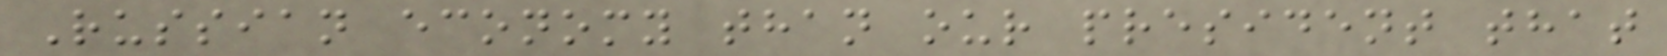Russian economy than our president that
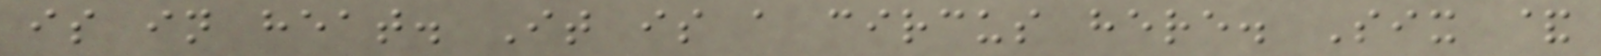is in heat. It is a circus here. Six &
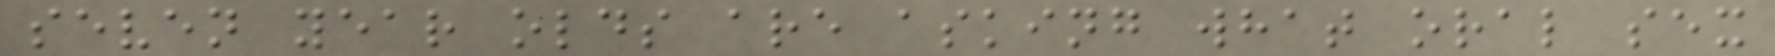seven year olds are asking what oral sex
